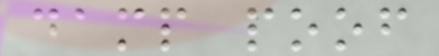damp poof
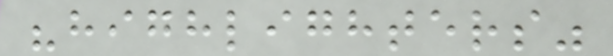"highlighters"
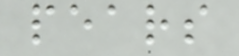pears
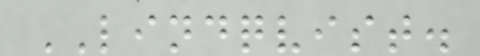LINDQVIST.
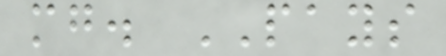mg. PAYS
